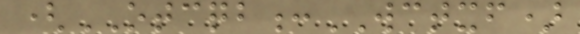(OTCQB:WCTXF)
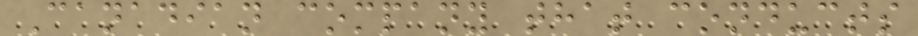Canadian company that conducts
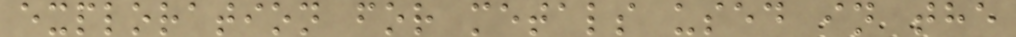exploration for metals used in the
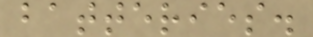batteries.
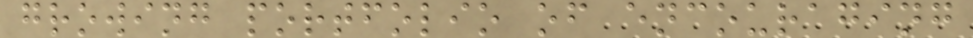growing portfolio of encouraging
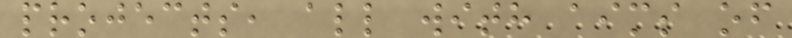projects, all with aims of
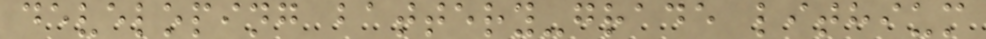developing battery-grade lithium
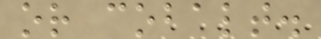or cobalt.
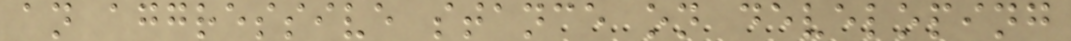an aggressive stance on developing
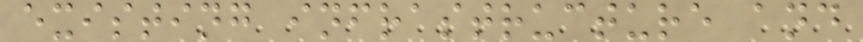existing infrastructure and
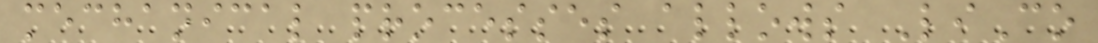mechanical processes allows LiCo
